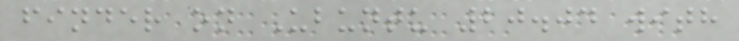finder on Ubuntu 20.04 with
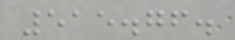515.76.
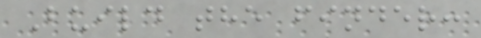Build the finder:
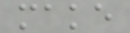make
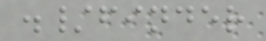./finder
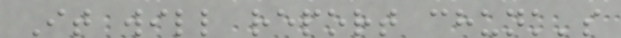It will report chunk's
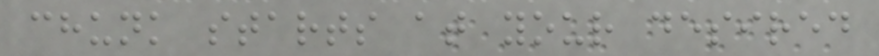chunk starts at your desired
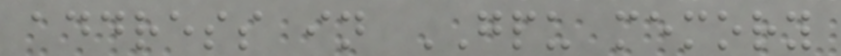address in GPU memory
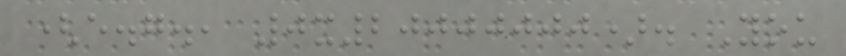(e.g., 0x20000000). You
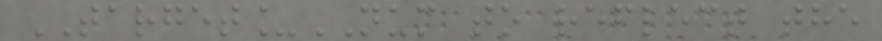TARGET_NUM to reflect the
